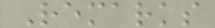Remarks
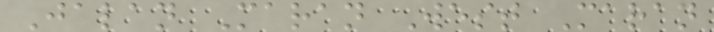Jalan Maran West Maran
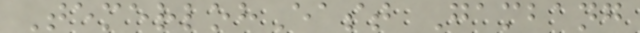TemerlohEast Gambang
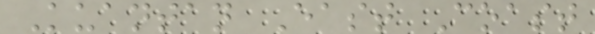Kuantan East Coast
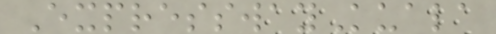ExpresswayKuala
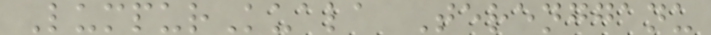LumpurKuala Terengganu
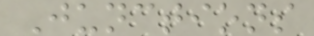Junctions
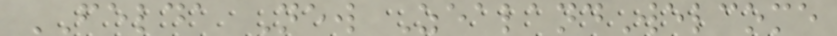FELDA New ZealandWelcome
